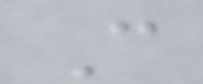C
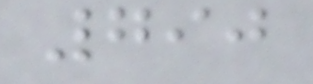790
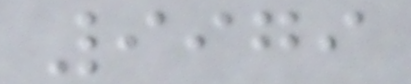9979
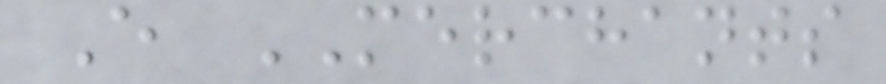E MERCHANTS
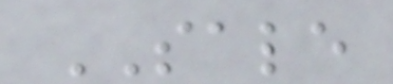SALE
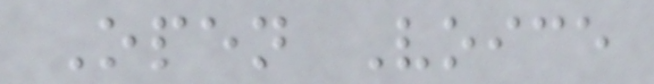Open Voice
